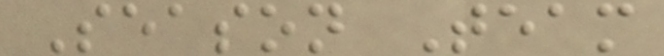Season Team
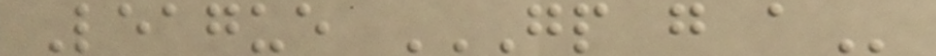League GP G A
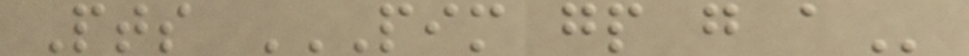Pts PIM GP G A
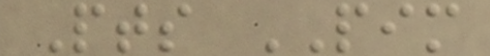Pts PIM
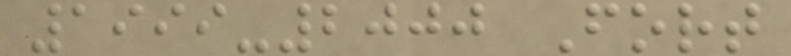1999-2000 Fort
